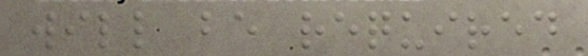will be required
